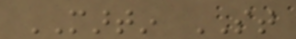MARTIN ST
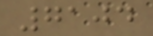7104
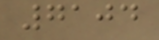7104
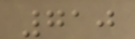710
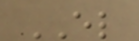EL
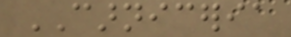CARNICERIA
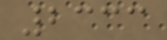2333
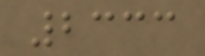2333
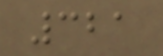321
